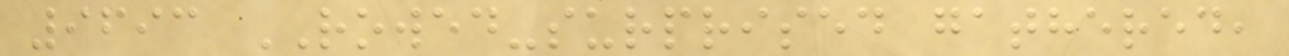9693 ROWED-surprised gathered,
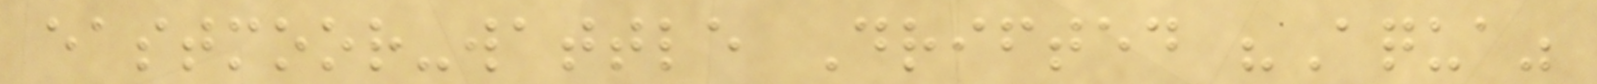eastmoor-wattle Drifted "Aqua"
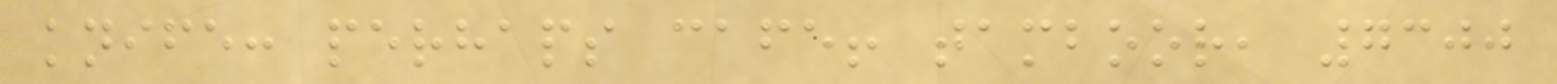knife: perhaps cafe! tamboor, 7300
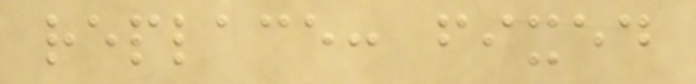replace: fixed
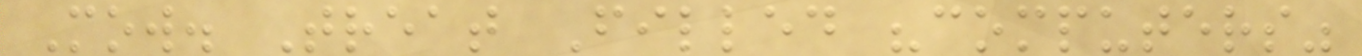Mow. Treat Filled "computers"
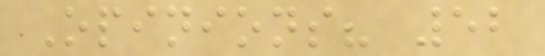Opinions? 52
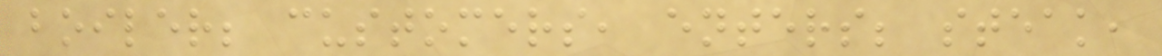boiler; customers, enters; steak,
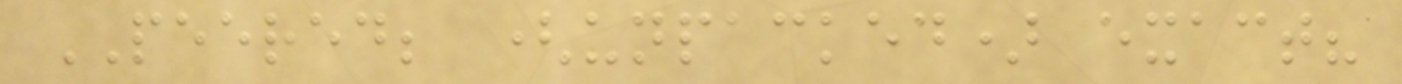PEERED; (unpacked) exact?
